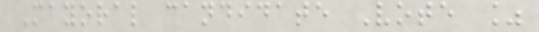Mayoral candidate Vote %
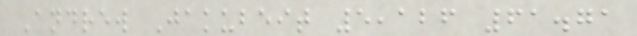Andrew Jakubeit 5,126 61.71
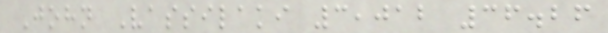John Vassilaki 3,012 36.26
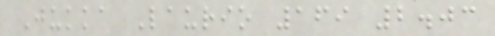Jukka Laurio 169 2.03
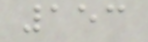153
